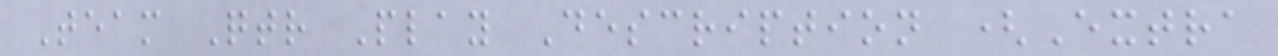Team Qtr Play Description (Extra
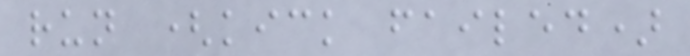run (kick failed)
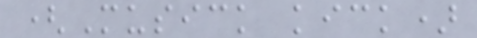(Musick kick)
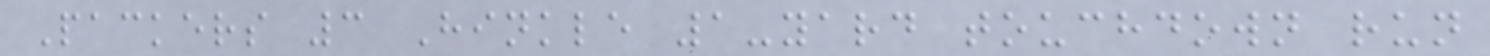Packers 3 Hinkle 1-yard touchdown run
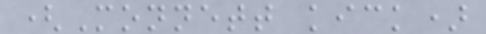(Monnett kick)
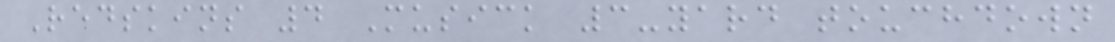Redskins 4 Musick 3-yard touchdown
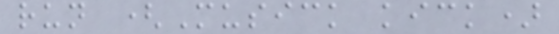run (Musick kick)
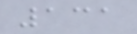131
